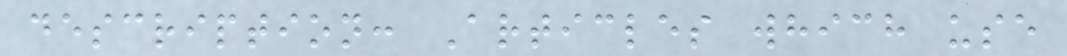description: Articles which use
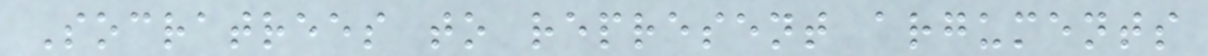Socratrees to represent arguments
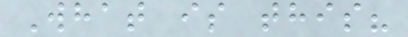What is this?
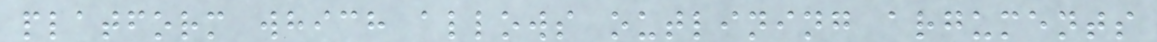platform which allows outlining arguments
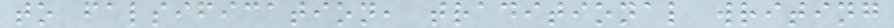to falsification, traditional writing
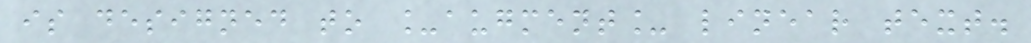is designed to _augment_ linear text.
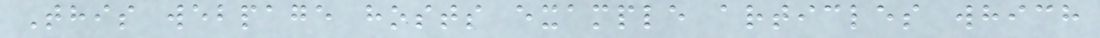This webpage hosts example articles which
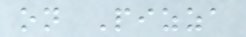on Pizza
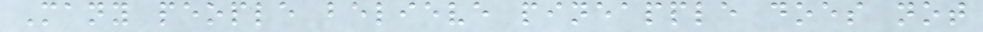Many people believe pineapple does not
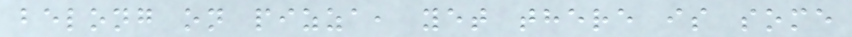belong on pizza, yet there is some
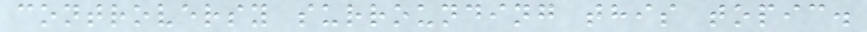controversy surrounding this topic.
